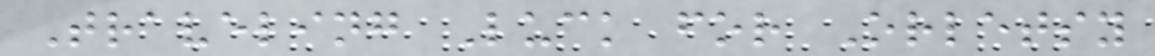Traveling Luck for Orletsy
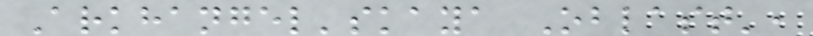Arkhangel'skaya Oblast',
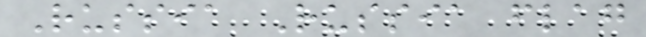Russia Russia flag
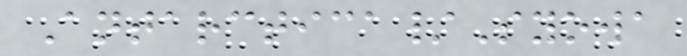Antarctica/Syowa
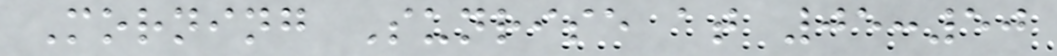Morning Sunrise at 05:50
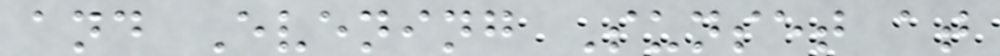and Evening Sunset at
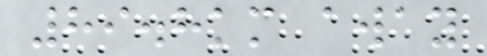89.8km away
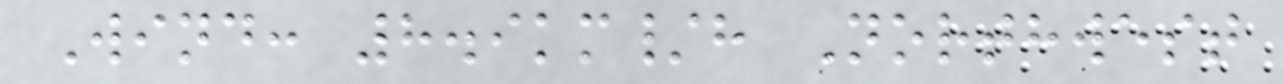Wind: 8.9km/h Northwest
